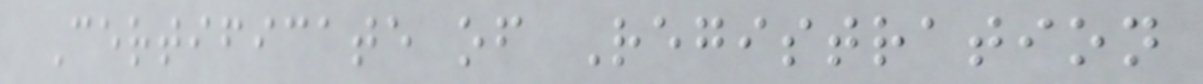Certificate of Registration
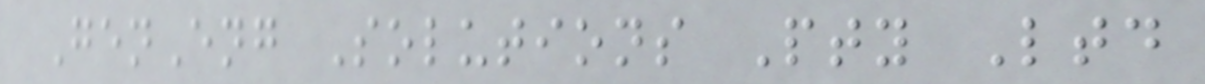GenEng Solutions Pty Ltd
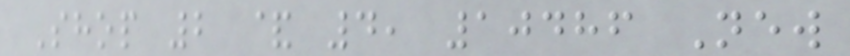Shop 2 & 4, 10486 New
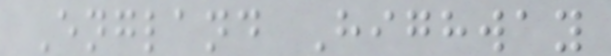England Highway
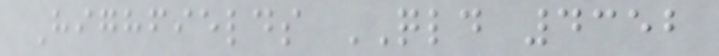Highfields QLD 4352
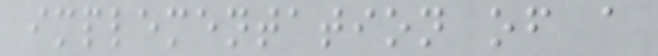implementation of a
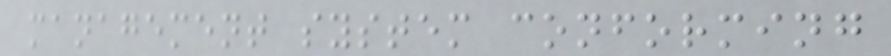management system conforming
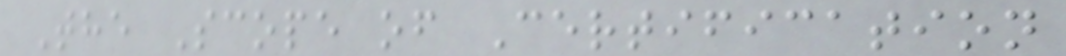The Scope of Certification
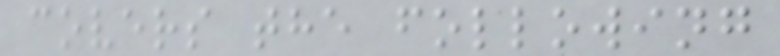covers the following
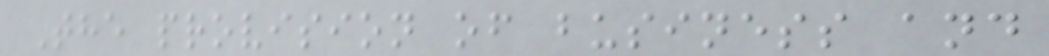The provision of business and
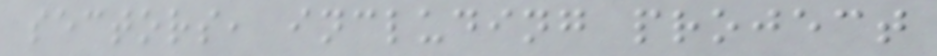sectors, including project
